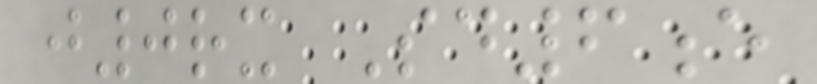j0rx Sd6e
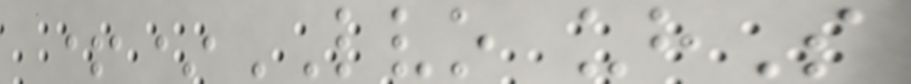+*LVO uhS
